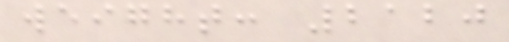weight: 2120
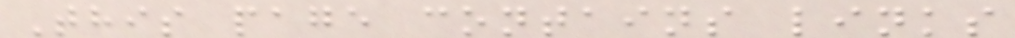This page contains links
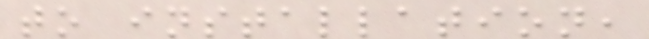to installation,
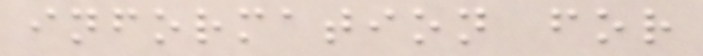information for
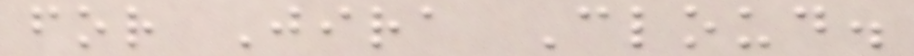for Jira Cloud.
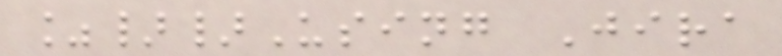%}}Using Jira
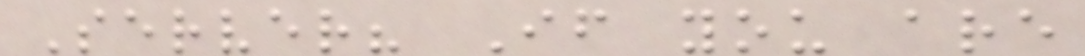Server? If you are
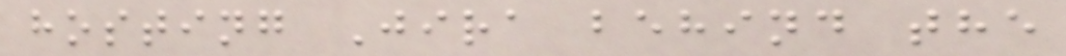hosting Jira behind the
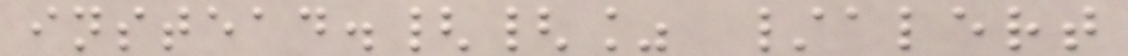instead.{{% /alert
